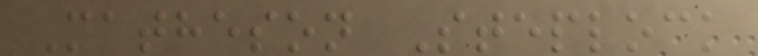Matheson Steplock
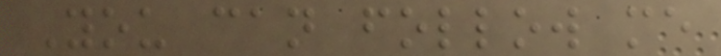You can follow me
